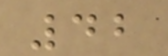42
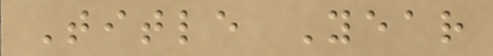Title Year
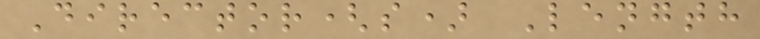Director(s) Length
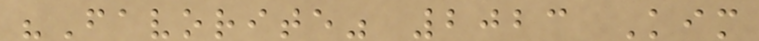"Favorite" 2023 Kim
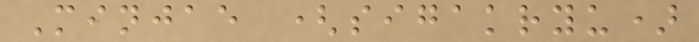Minjae (sigakryu)
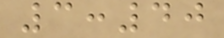3:40
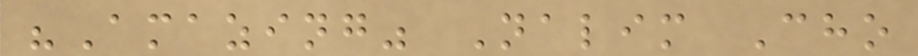"Amazing" Nalim Cho
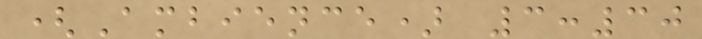(Ambience) 3:30
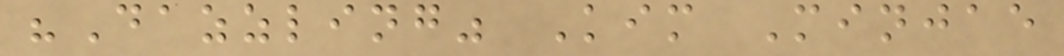"Dazzling" Kim Minjae
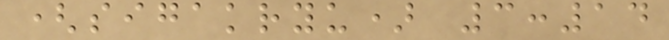(sigakryu) 3:14
